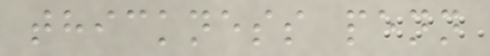thickness penn
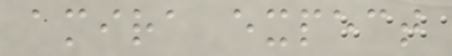amira expect
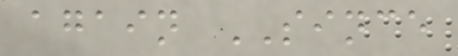again SINCE
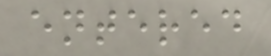entered
